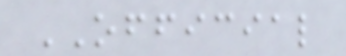OFFICIAL
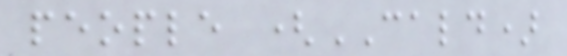people (CALD)
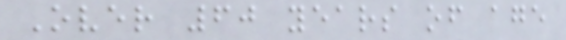Over 60 years of age
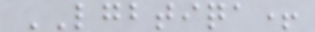LGBTIQA+
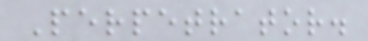Perpetrator.
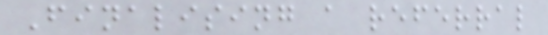Finalising a referral
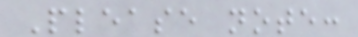Please note:
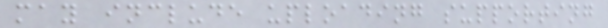may include uploading supporting
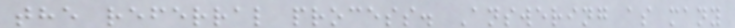the referral process. Answering as many
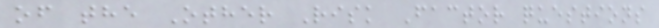of the Other Risk Factor questions
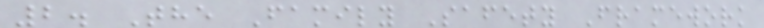2. The Family Safety Framework
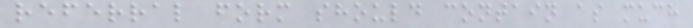referral form should contain as much
